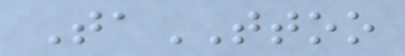TaTTOO
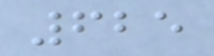625
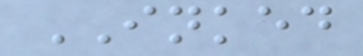INKED
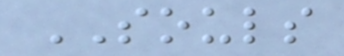SOULS
